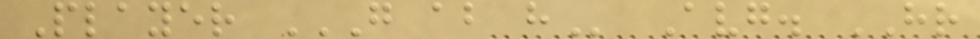Player G AB H Avg. HR
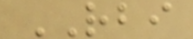RBI
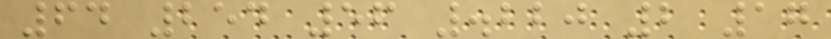64 254 56 .220 2 17
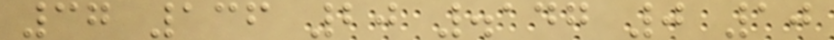37 136 20 .147 0 10
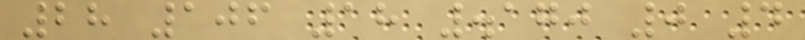28 106 18 .170 0 4
